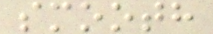smooth
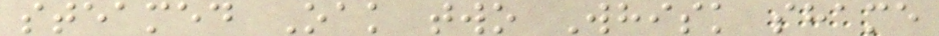steamed Oak two Whisk shame
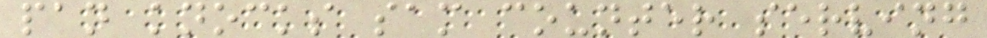pan knocks sam counter serving
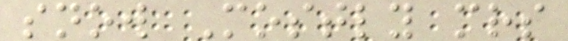snow Mostly mrs
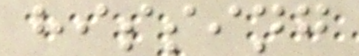hissing
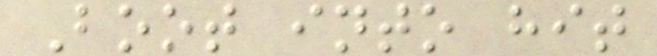Boot into hit
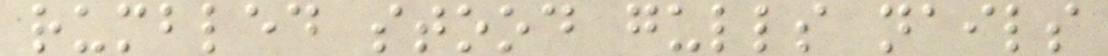rumbled stood gulls nails
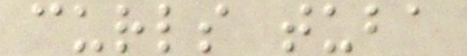curls tuba
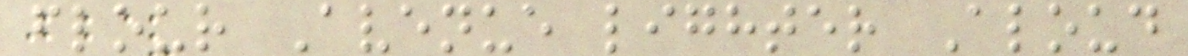flour Avenue lighter Aloud
